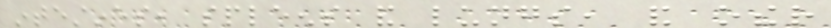intestines, spleens and lungs, and other
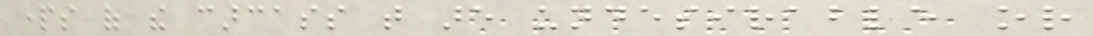parts of the carcass that are undesirable or
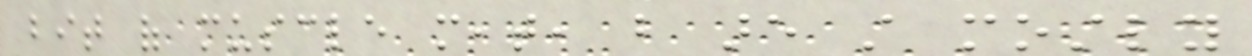bit of muscle meat, but are still mostly
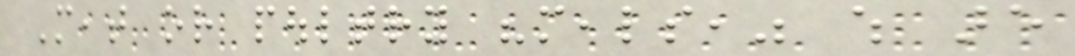Meat or poultry "meals," which are
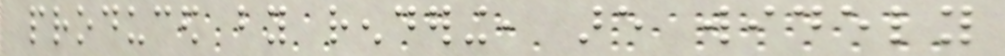produced by rendering, are widely
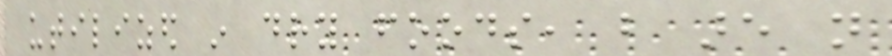utilized in dry foods, but are not
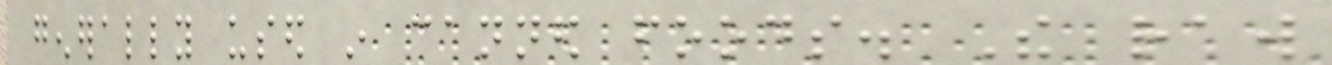generally used in canned foods. The raw
